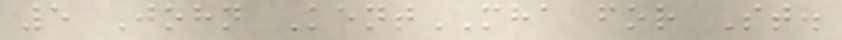5 John KentMHA for St.
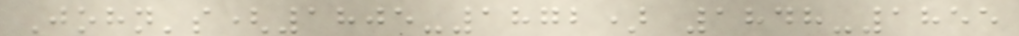John's(1805-1872) 1848-1855
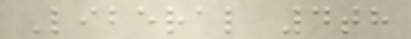Liberal 4th
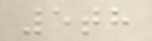5th
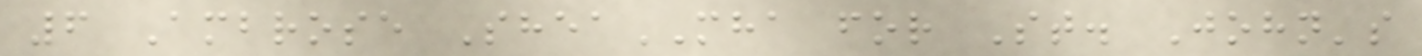6 Ambrose SheaMHA for St. John's
